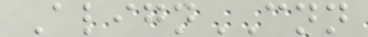AlignCNN
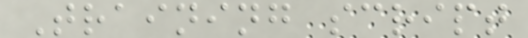Training script
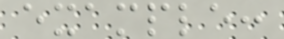example:
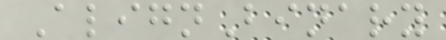AlignBinary
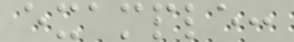example:
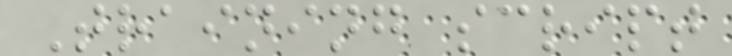Training script
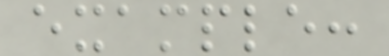example:
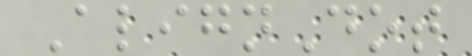AlignDot
